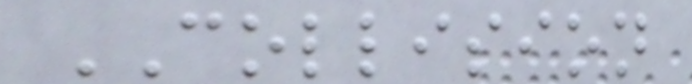COLLISION
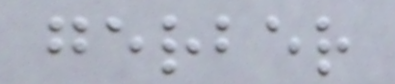gerber
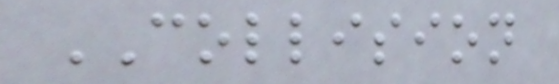COLLISION
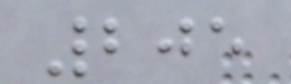205
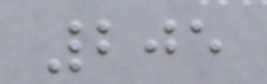205
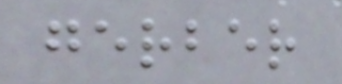gerber
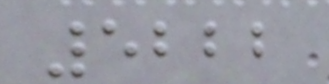5222
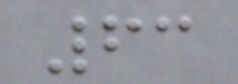63
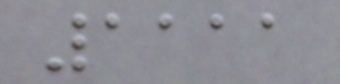1111
